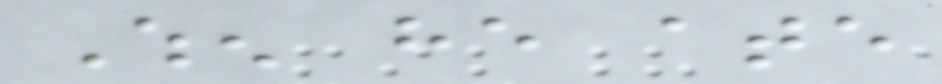When he ate
